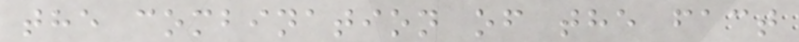the combination of the fact
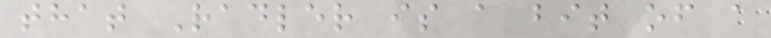that Radler is a bit of a
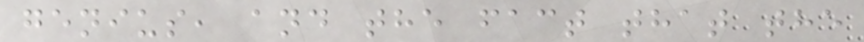genius, and the fact that the
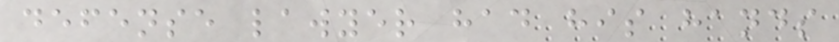defense lawyer had his hands
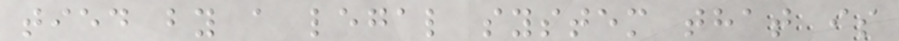tied by a legal system that is
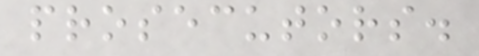prosecutors.
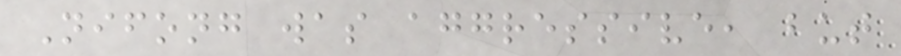Nifong was aggressive, but
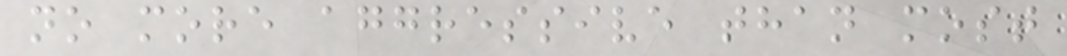no more aggressive than most
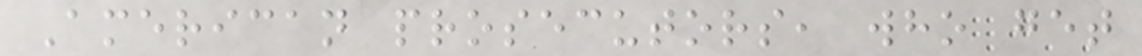American prosecutors, who get
